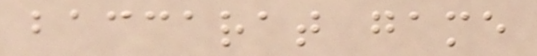baccarat game
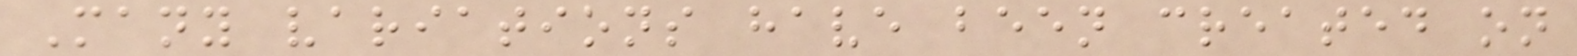Many variations have been created on
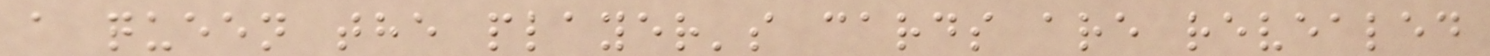a queen the player's cards are revealed
